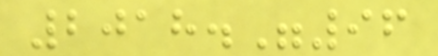2018."96
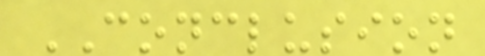CONCLUSION
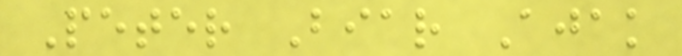Peter Biar Ajak
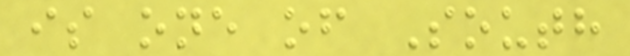is one of South
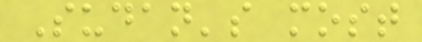Sudan's most
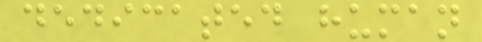dedicated human
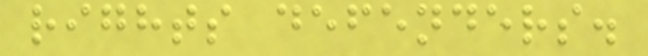rights defenders.
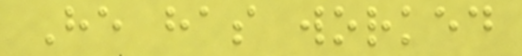He has worked
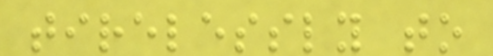tirelessly to
